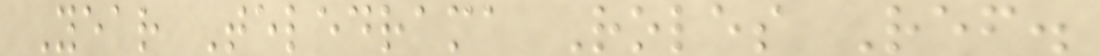Year Teledrama Roles Ref.
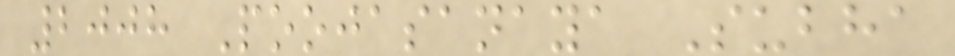2008 Poojasanaya Subha
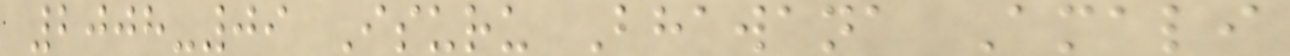2008-09 Isuru Bhawana Amali
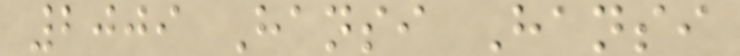2009 Hansi Hansi
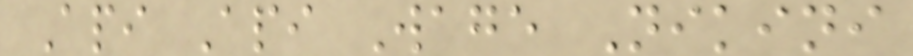Api Api Wage Nikini
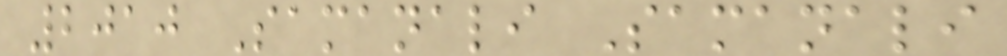2010 Samanali Samanali
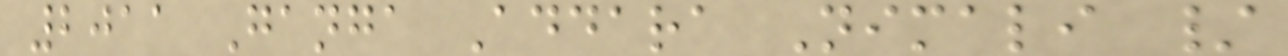2011 Ganga Addara Nimali /
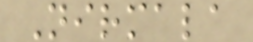Nirmala
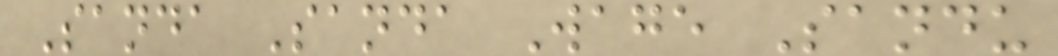Sanda Sanda Wage Sandu
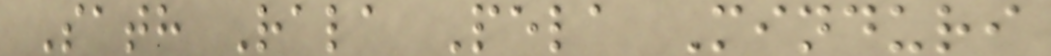Sath Rala Pela Minduri
